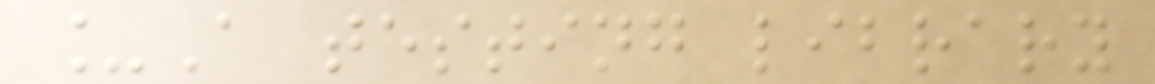_A testing library
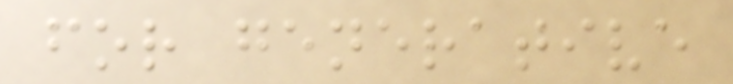for generative
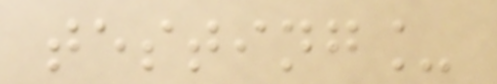testing_
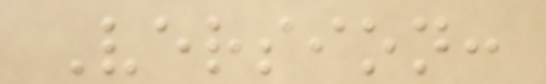Version:
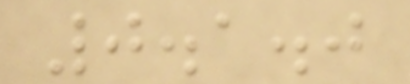0.1.0
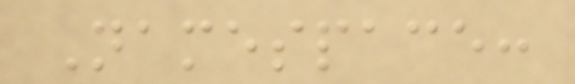Namespace:
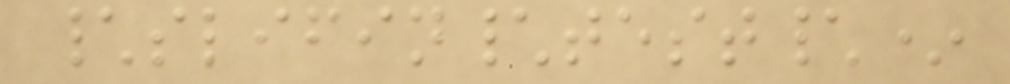\slifin\test\*
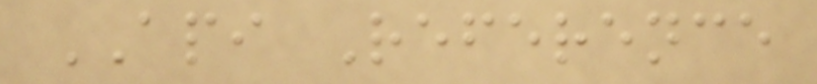API Reference
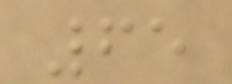65
